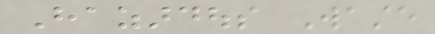Hazardous Waste
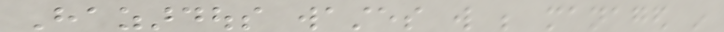Hazardous wastes will be managed in
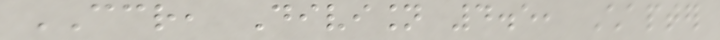CCR, Division 4.5, Chapter
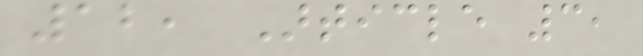12, Article 3,
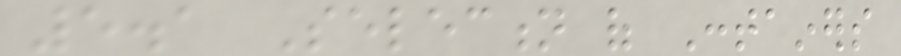5.1 Selection of Containers
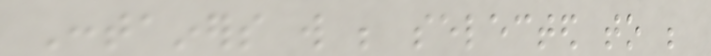Containers will be selected to be
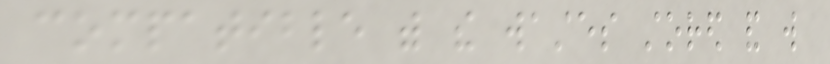compatible with the wastes stored and will
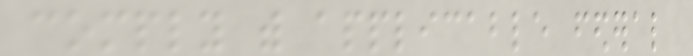comply with applicable federal
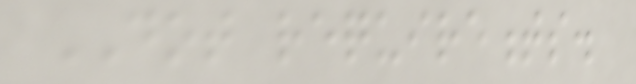DOT requirements.
